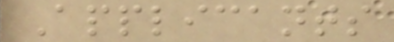Applicants
